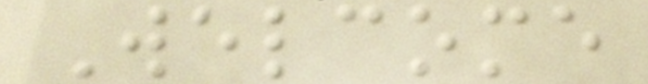Welcome
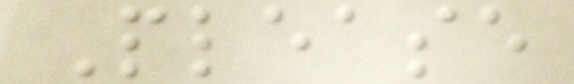Please
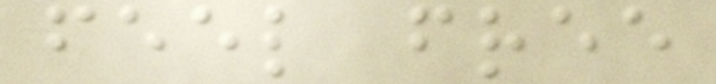feel free
